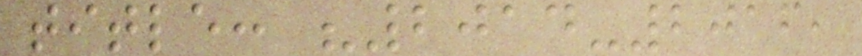title: "2014-2016,
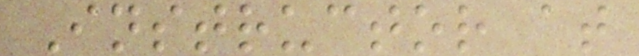Instructor at
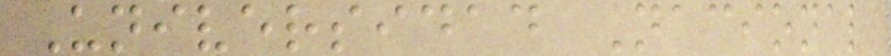Universidad Nacional
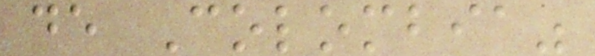de Colombia"
